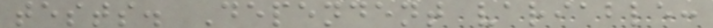tests. Dependent variable:
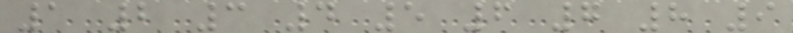1 2 3 4 5 6 7 8 9
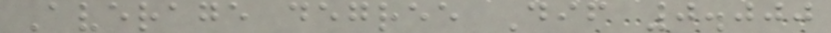Average degree Dif 0.000
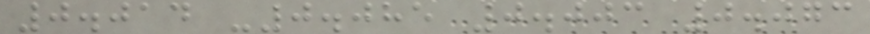0.014 -0.085 0.003 0.073
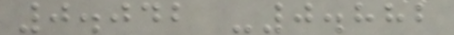0.042 -0.882
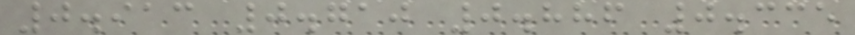0.913 0.710 0.886 0.335
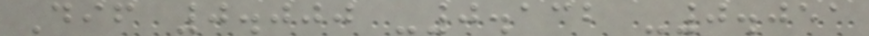Dif 0.000 -0.132 -0.051
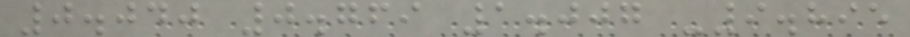0.040 0.769 1.007 -9.895
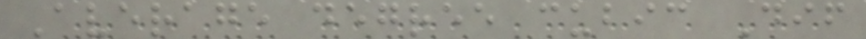Average degree cubic Dif
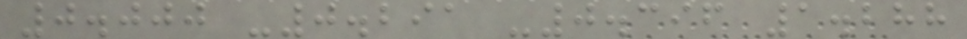0.000 -0.291 -0.396 1.288
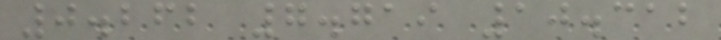0.262 7.719 10.312
